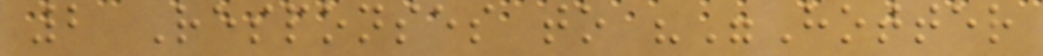2 Responses to ""Hotter
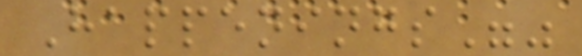Happenings""
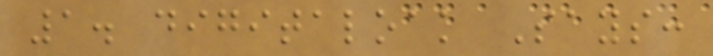1. digitaloak Says:
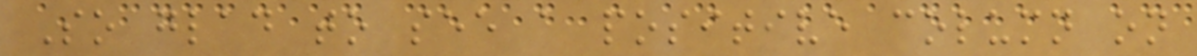So glad to see a positive column on
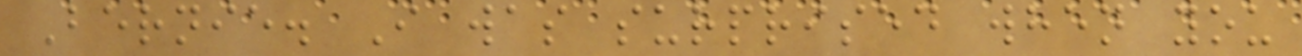Bernie. I was surprised when you
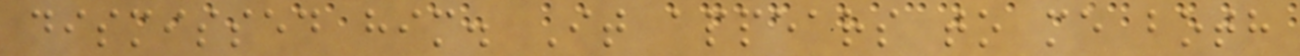dismissed him. It appears to me both
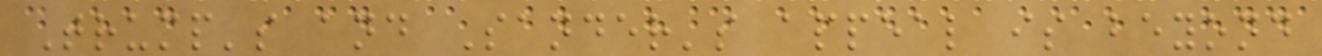Trump's and Sander's appeal is beyond
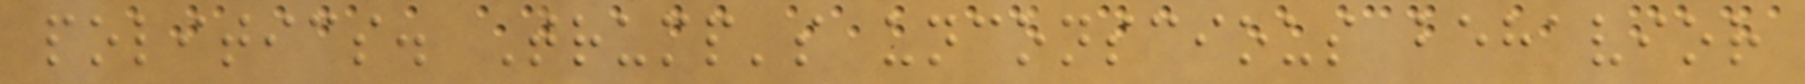politics. Trump's unconscious behavior
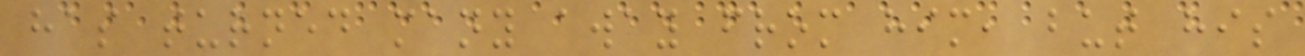has turned many away from him, but his
